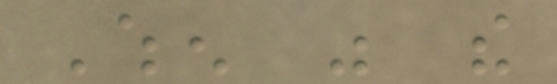When was the
